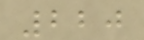220
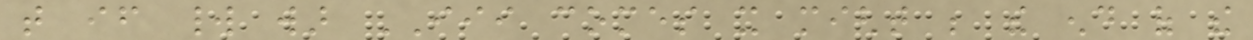that if world war III comes it might be the end of the
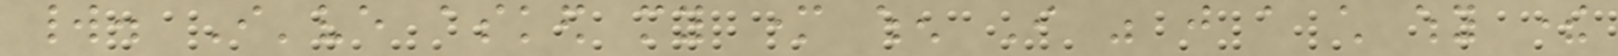world. I've asked my mother when I was just a child why there
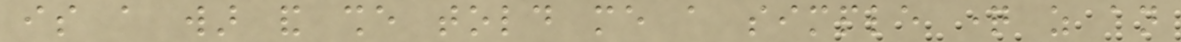is a war and she told me a simple question as an
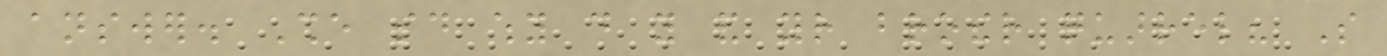answer. She said why do you and your brother quarrel? So
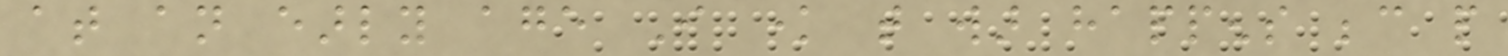at an early age I know that war happens because people
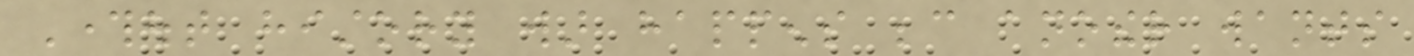Throughout history war happens because another wants
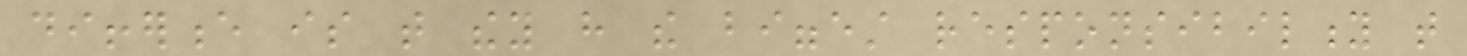difference is that they have the biggest responsibility that
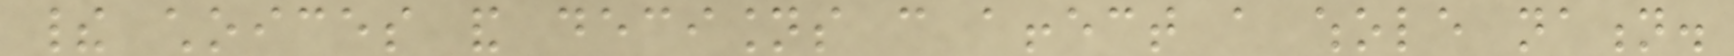their choices and decisions can affect a whole nation.
